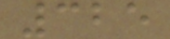325
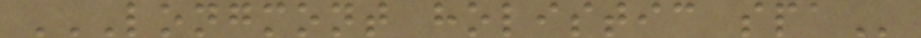LONGMONT HOLISTIC SPA
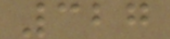327
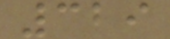329
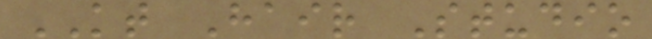KT Hair Studio
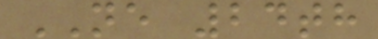NE 24th
